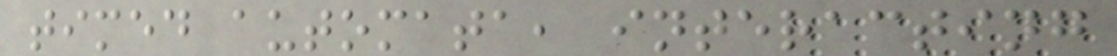timed automata, interacting
